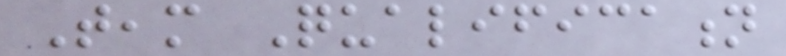Team Qualification
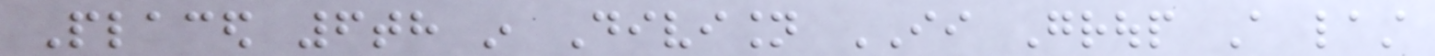Placed 6th in Division II Group A last
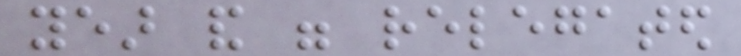year and were relegated
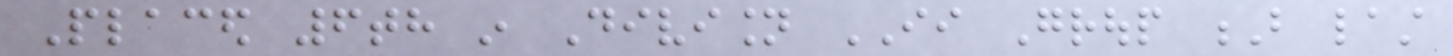Placed 6th in Division II Group B last
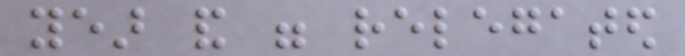year and were relegated
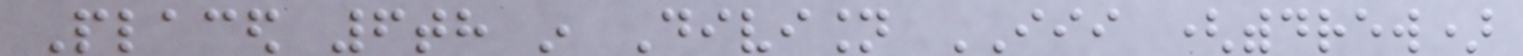Placed 6th in Division III (withdrew)
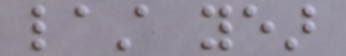last year
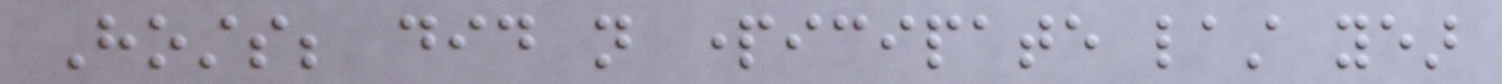Hosts; did not participate last year
